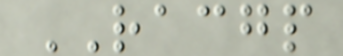RACGP
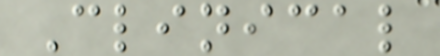Clinical
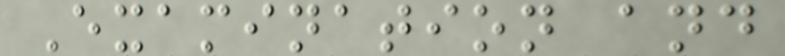Examination and
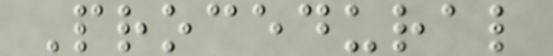Procedural
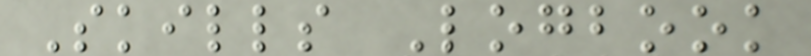Skills Logbook
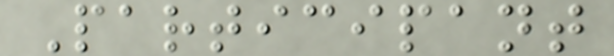Participant
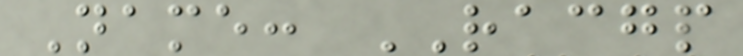Name: RACGP
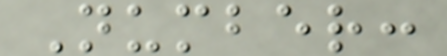Number:
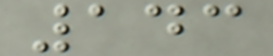143
